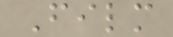Film
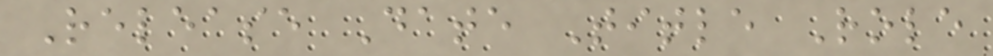Release Date Title Role
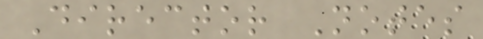Director Notes
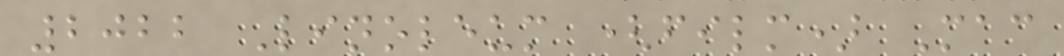2022 Linoleum (film) Mac
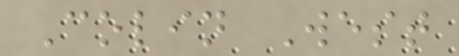Colin West
